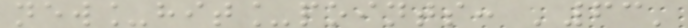new_hit_points: '63'
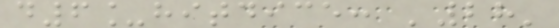d6_hitdice: '28'
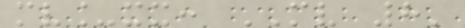mv_xx: MV 8'
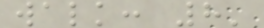walk: 8'
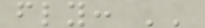fly: ''
